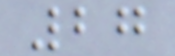27
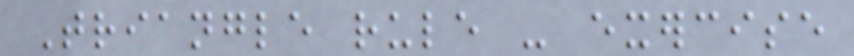Triangle rule - exercise
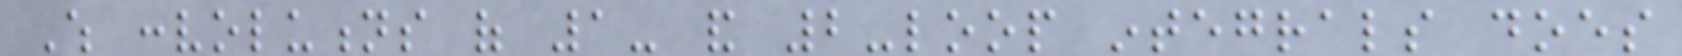Which convolutions of 1- and 2-loop integrals does
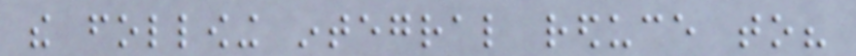the following integral reduce to?
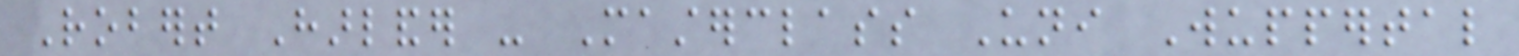Robert Harlander - Masterclass Uni Wuppertal
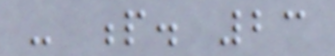- p. 23
